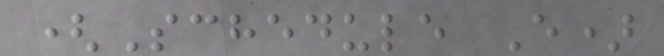(Schedule E)
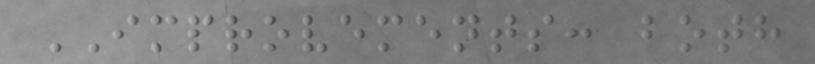IMPROVEMENTS: both
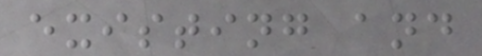existing and
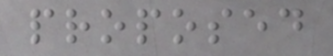proposed
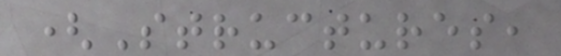(Structures,
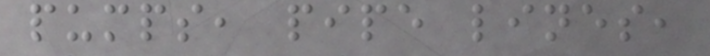pumps, pipe lines,
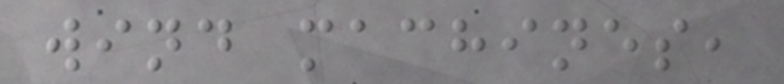wind machines,
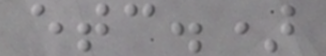etc.)
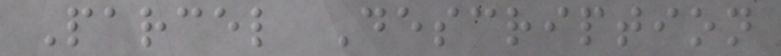Parcel Description
